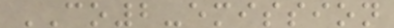CO2-emission
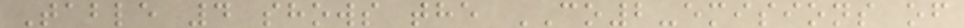Table 4 shows the CO2-emisions of
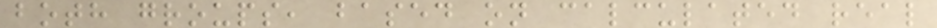both groups, based on calculated real
